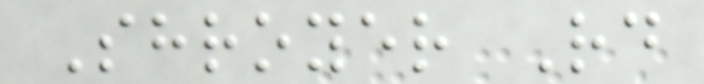Shroyer Rd
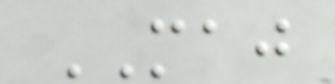MAJ
